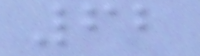62
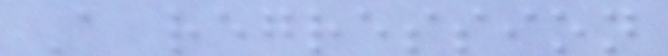A regression
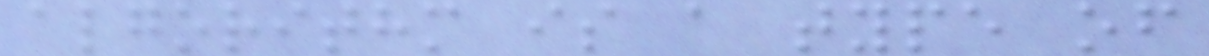algorithm is a type of
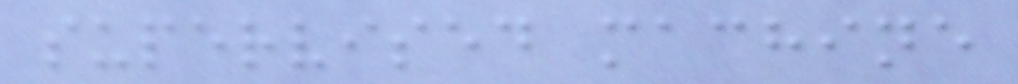supervised machine
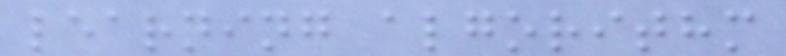learning algorithm
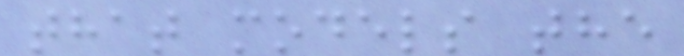that models the
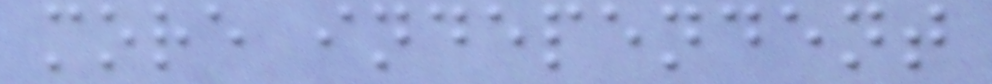more independent
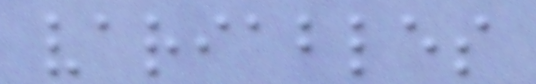variables
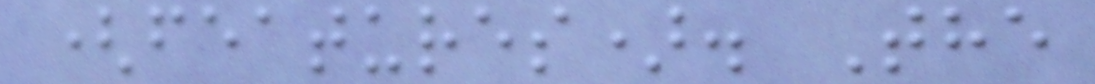(features). The
